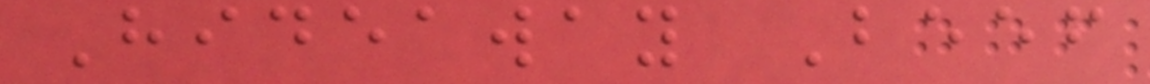Hideaway Beef
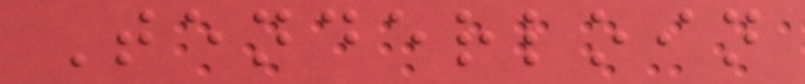Tenderloin
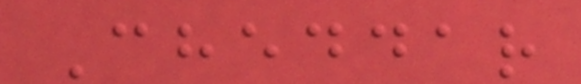Cheddar
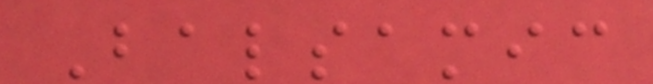Balsamic
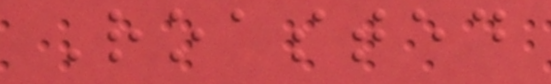Roasted
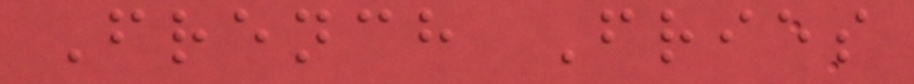French Fries
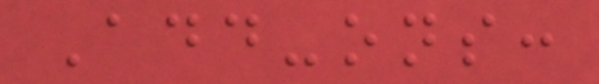Add-ons:
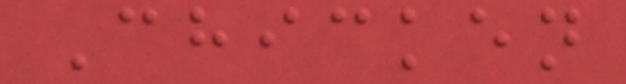Chicken
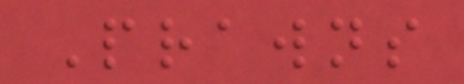Prawns
